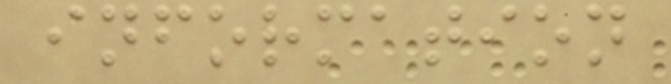information
